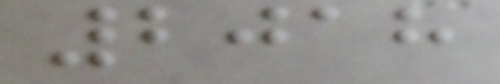2018
